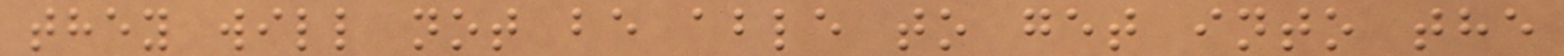they will not be able to get into the
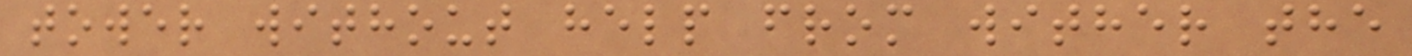tower without help from wither the
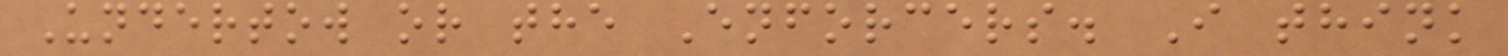Undertow or the Enforcers. I think
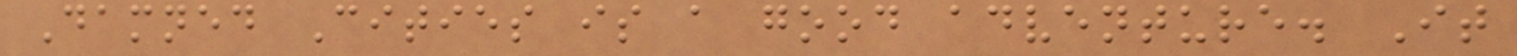Damned Cities is a good adventure. It
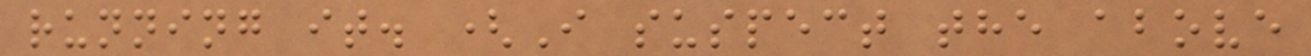running it. (I suspect the above
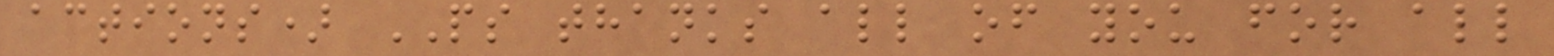actions) PS thanks all of you for all
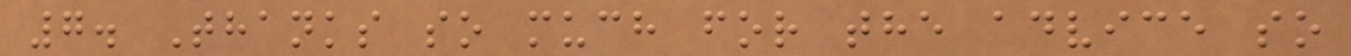7. Thanks so much for the advice so
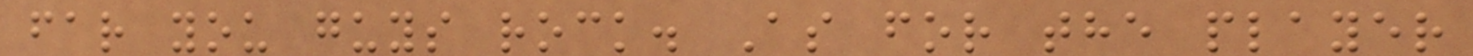far you guys rock. As for the player
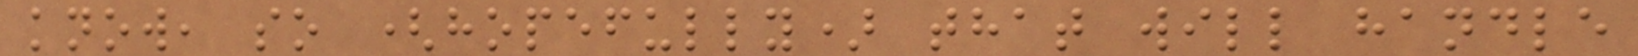know, so (hopefully) that will handle
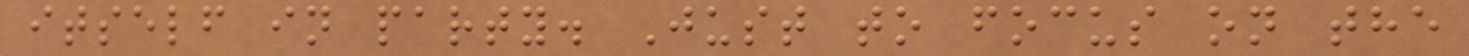itself in party. Just to focus on the
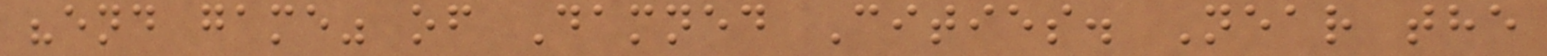"end game" of Damned Cities. Near the
